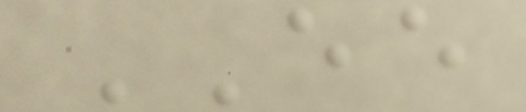EE
